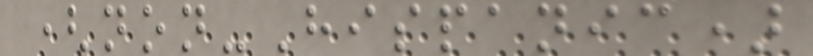(non-Hispanic)
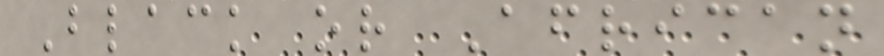Black or African
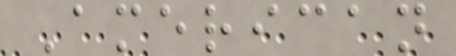American
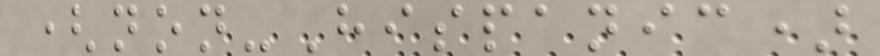(non-Hispanic)
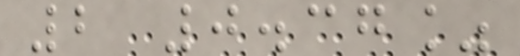2 0.37%
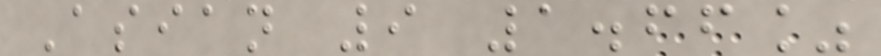Asian 9 1.66%
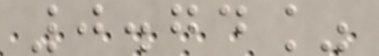0.74%
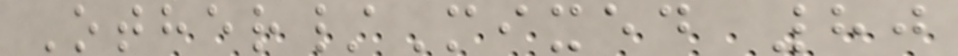Other/Mixed 80
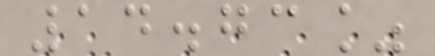14.73%
